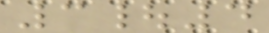3|4
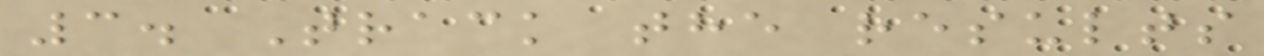3. Track the results
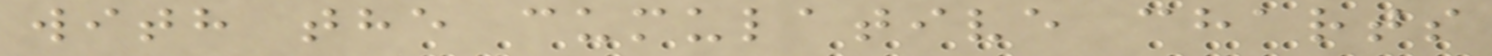with the cumulative charts
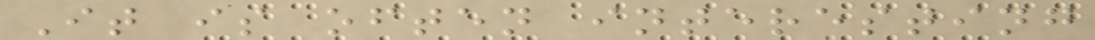It is often interesting
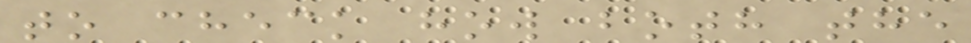to check how both the
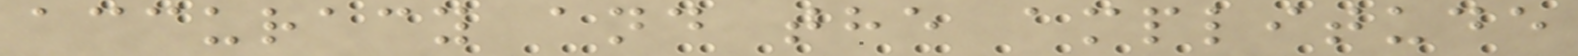accuracy and the amplitude
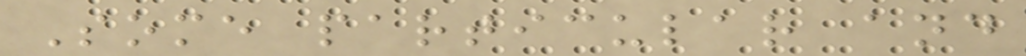Some particular and
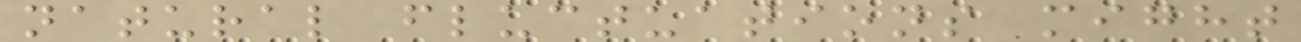natural fluctuations might
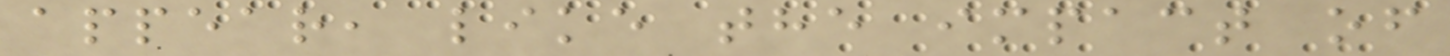appear, like the impact of
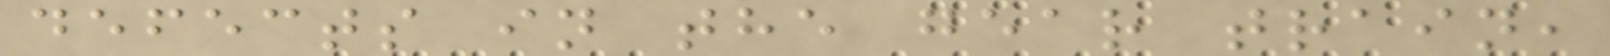defects in the gear train,
